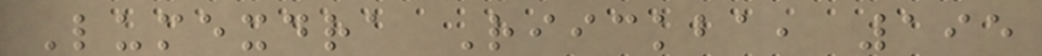Lumexdra Riickba, 195
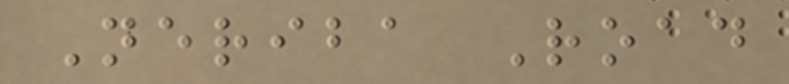Neriba Road
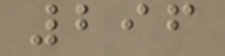296
